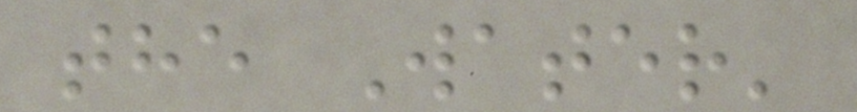the Water'
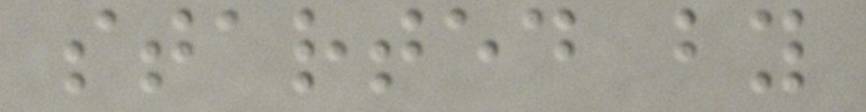started by
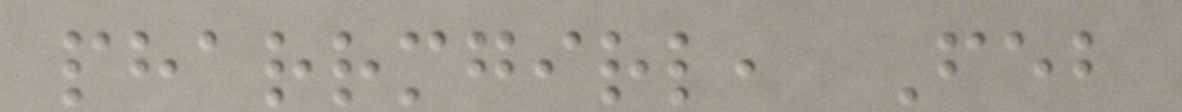pharrmgirl, Feb
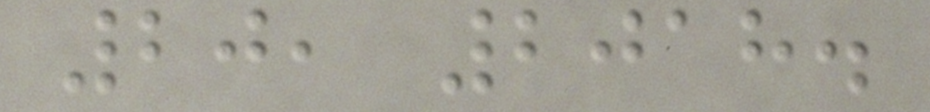20, 2018.
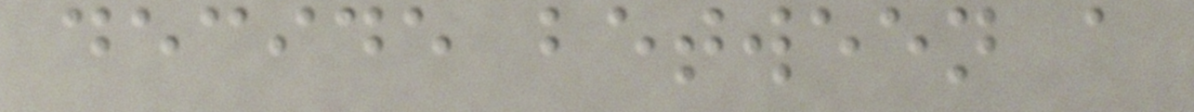decide between a
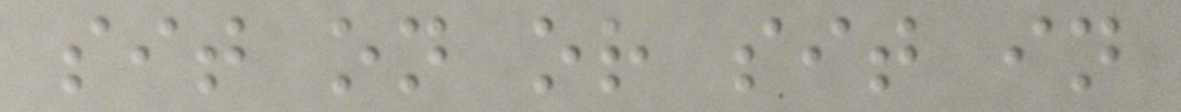sit on or sit in
